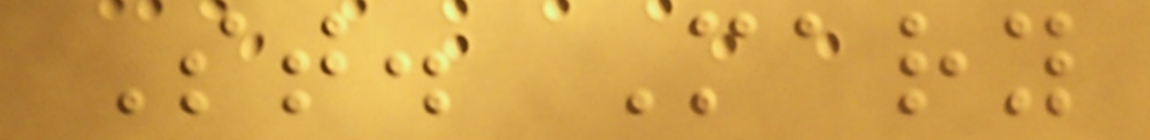St. Mary
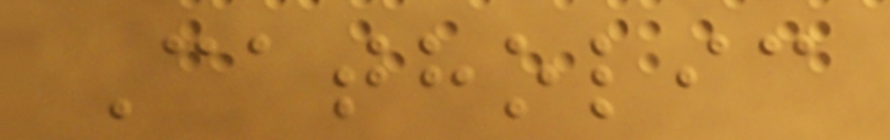Catholic
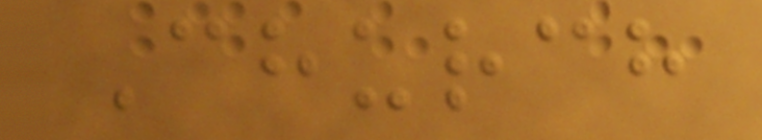Church
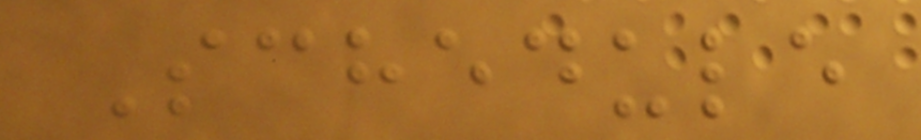Schedule
